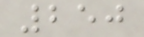250
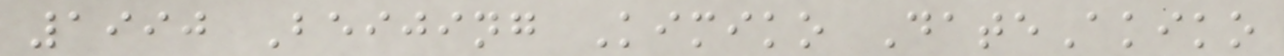1990 Beijing Kimiko DateAkiko
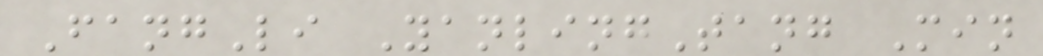FangLi YanlingTang Min
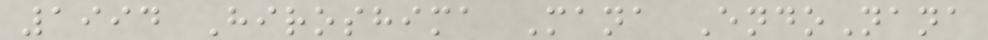1994 Hiroshima Mana EndoNana
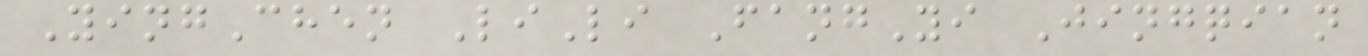YingChen LiLi FangYi Jingqian
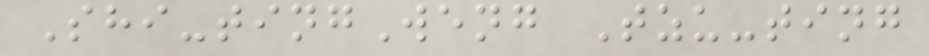Shi-tingWeng Tzu-ting
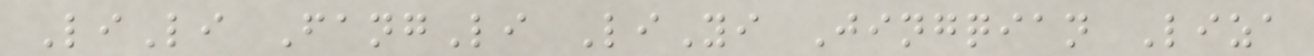LiLi FangLi LiYi Jingqian Liza
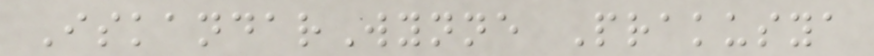IskandarWynne Prakusya
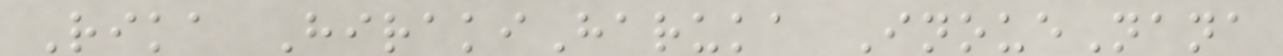Rika HirakiHaruka InoueNana
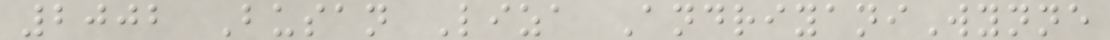2002 Busan Liza AndriyaniWynne
